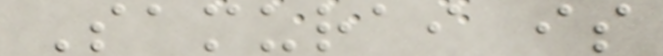Samurai is
